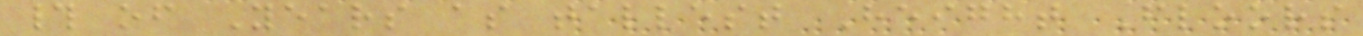# of Years as tallest Height Floors
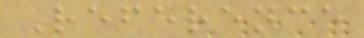Reference
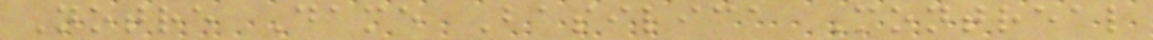Notre Dame Basilica Montreal
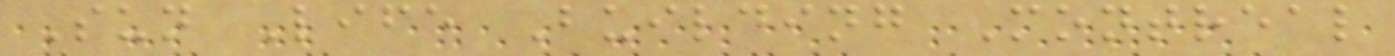Sun Life Building Montreal
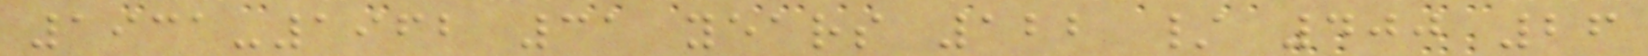1931-1962 31 years 122 / 400 26
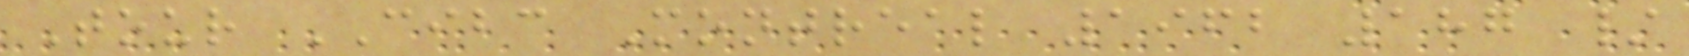Tour CIBC Montreal 1962 187 /
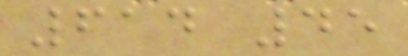614 45
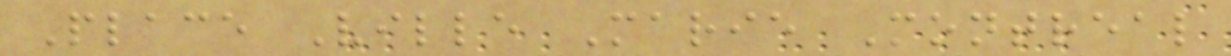Place Ville Marie Montreal
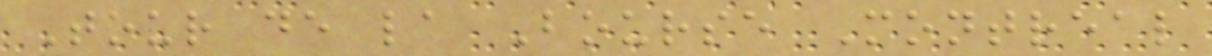Tour de la Bourse Montreal
